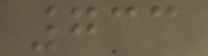733
